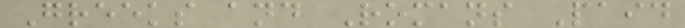Greeks and Romans Paid
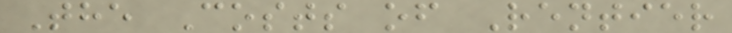The Costs of Rentier
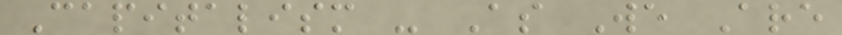Capitalism - As We Are
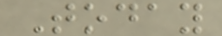Today
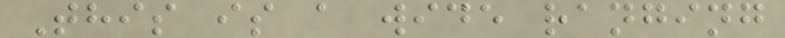This is a wide ranging
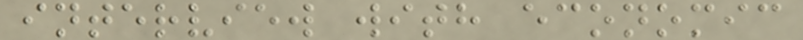interview with economic
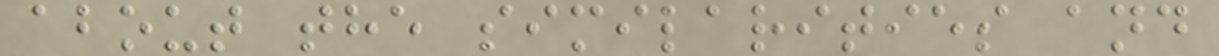about the similarities and
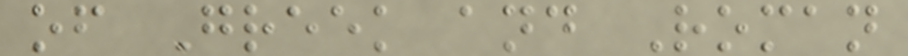of Greek and Roman
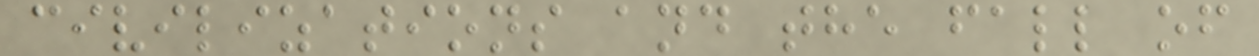civilizations and the fall of
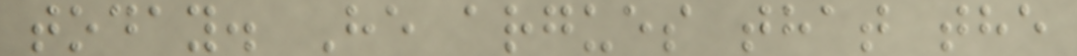today. He argues that the
